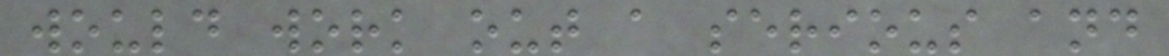would work out a serious and
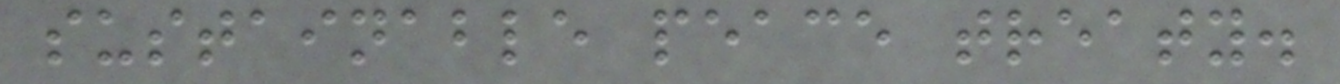sustainable peace treaty.
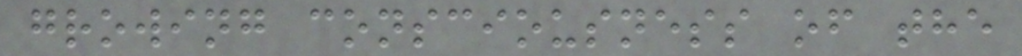growing consciousness of the
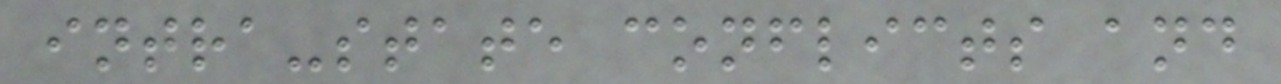intra-state conflicts and
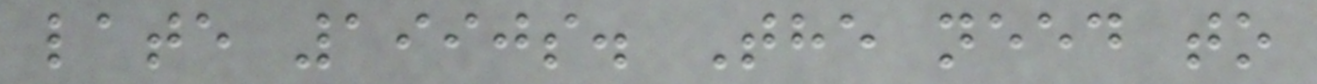late 1990s. The need to
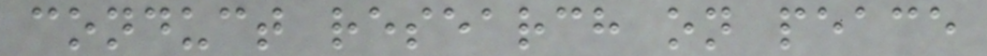conduct research on peace
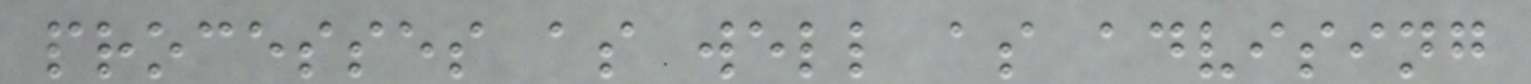processes as well as advising
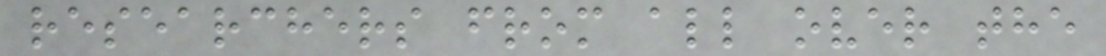researchers from all over the
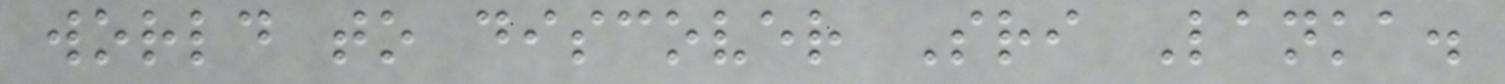world to discover Sri Lanka.
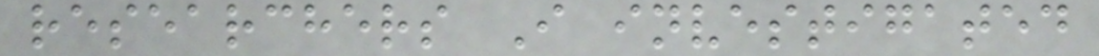researchers I investigated
